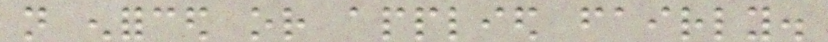not enforced or applied fairly.
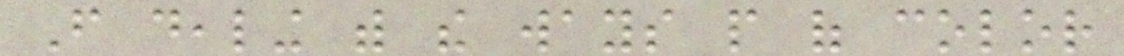From dealing with the ways people of color
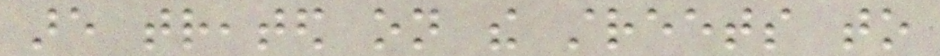are treated on the streets to
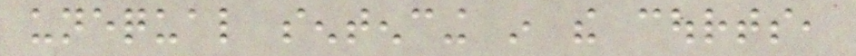unequal sentencing in the courts,
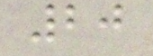20
